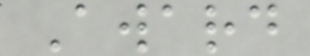Award
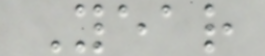Year
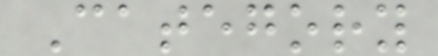Category
